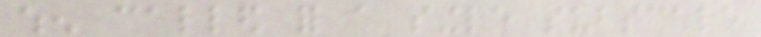when called for a single subscale
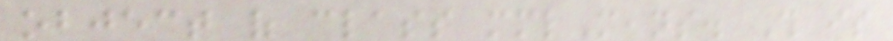object of class mmlMeans. This is
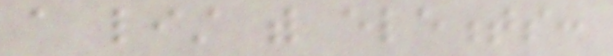a list with elements:
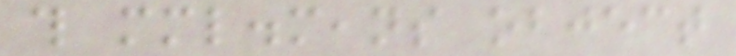this mml.means object
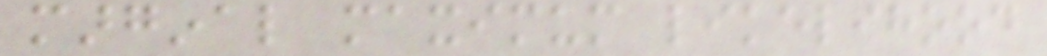marginal maximum likelihood
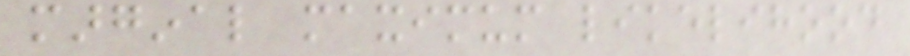marginal maximum likelihood
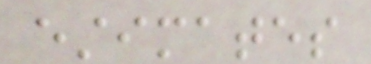estimates
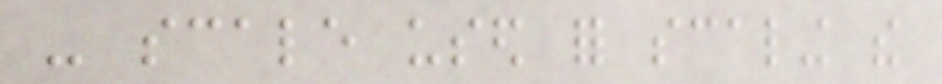- scale used for scaling the
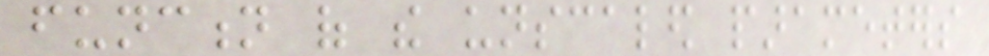function of the unscaled parameters
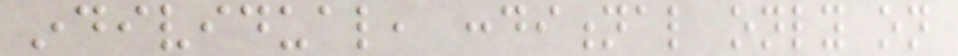individual, conditional only on
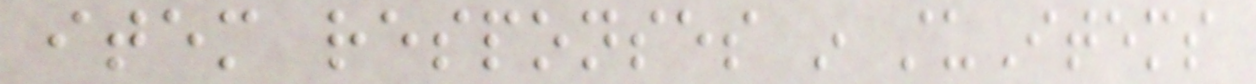item responses in stuItems
